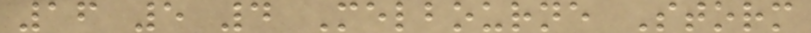16 5 4 Melbourne Storm
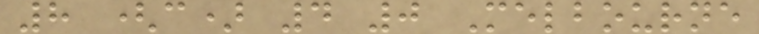8 (c) 4 0 Melbourne
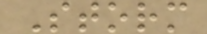Storm
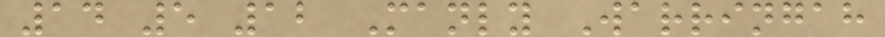14 5 12 Manly Warringah
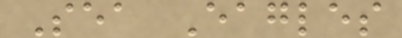Sea Eagles
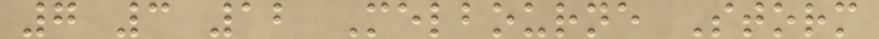7 3 12 Melbourne Storm
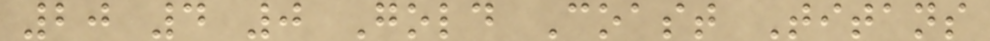20 4 0 Gold Coast Titans
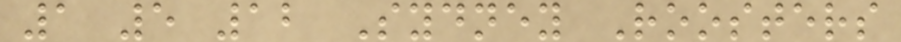1 5 12 Sydney Roosters
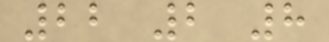22 2 8
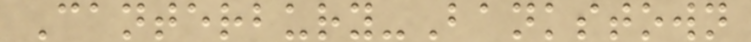Canterbury-Bankstown
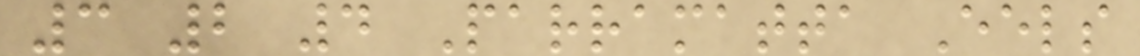3 2 4 Parramatta Eels
